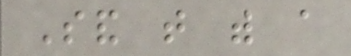Sand that with a
